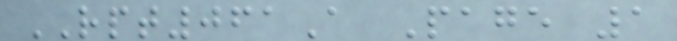RPT061A Page 1
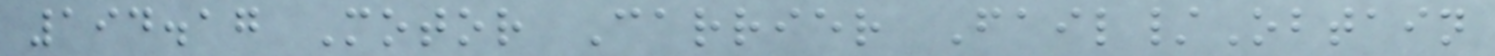194.17 Motor Carrier Fail/Obtain
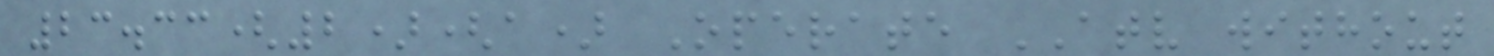23.33(2)(a) Operate ATV without
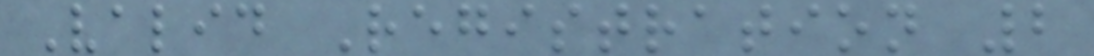Valid Registration 2
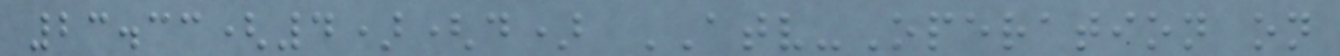23.33(4)(d) ATV-Operation on
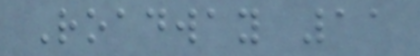Roadway 11
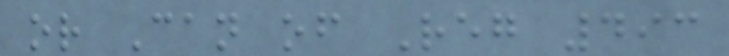or Can of Reg 493
